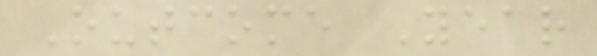Outcome Year
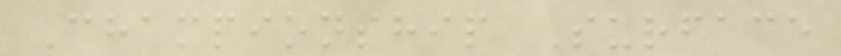Championship Surface
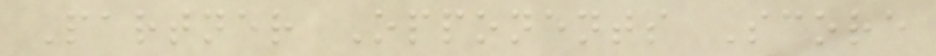Partner Opponents Score
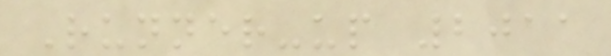Runner-up 2011
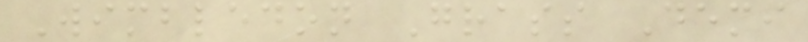Wimbledon Grass Demi
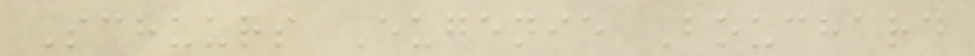Schuurs Eugenie Bouchard
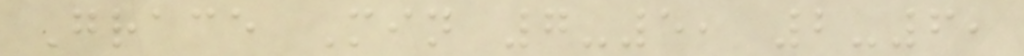Grace Min 7-5, 2-6,
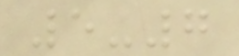5-7
